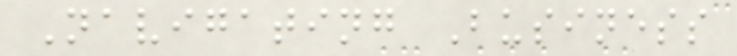Navigating Business
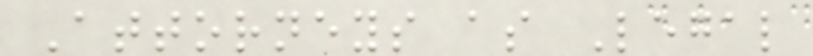Attorneys as Legal
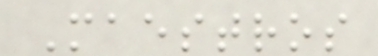Maestros
